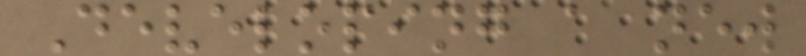Developing a new
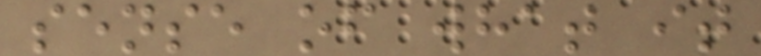sense of what it
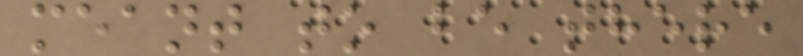meant to be there
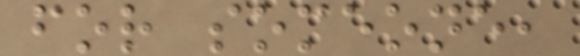for someone,
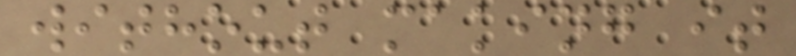without making it
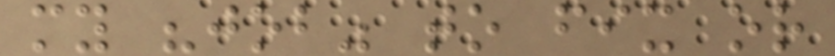my "job" to fix or
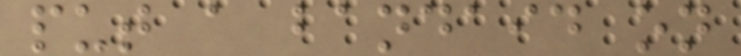put a bandaid on
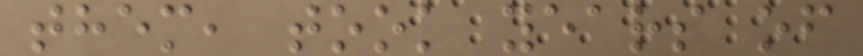them, took years of
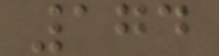174
